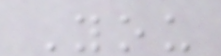You
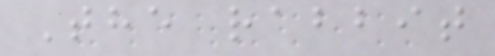The rabbit
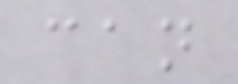can
